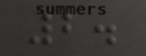2.
